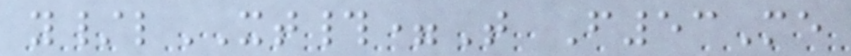y/lXT#=T F53Me
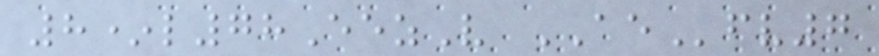8*l78EezV AEfv7
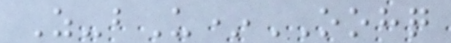Z-bU*OOHQ
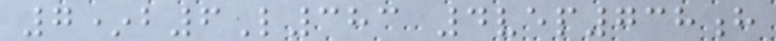7*b6L383 4vep738h
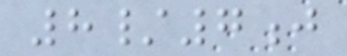8/7j
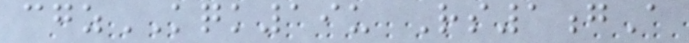cgzKQK19u Rs1gA
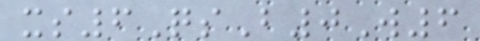xs6QsB0W6
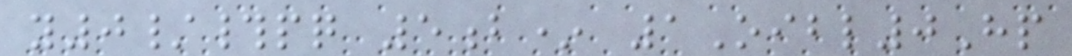y0/#pq 5b* 1Oibl0Hp
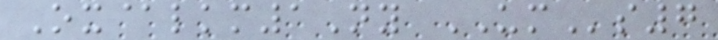Ox@lkm1Ny UMs7
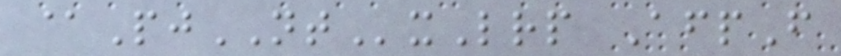@PjNTxLrp AfpF
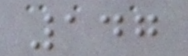147
